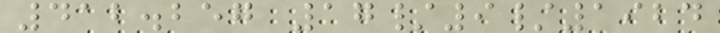412.257 17/9/1924
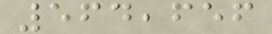564,656
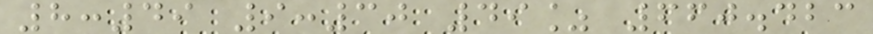8:49 9:30 49% 660.423
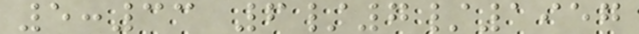5:33 6/7/1957
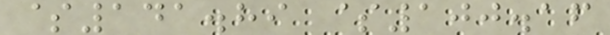$141.89 $100.16
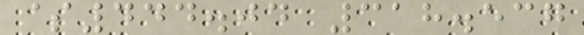$444.04 318.537
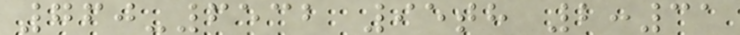760-6532 95th 2:31
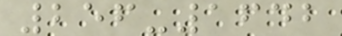256-1642
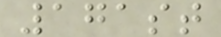171st
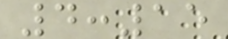4:15
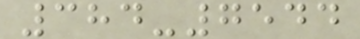384-7544
